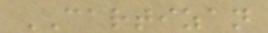CARTIZAN
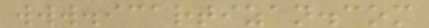www.icartizan.com
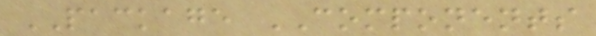PACKAGE COMPONENTS
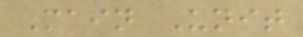Main Unit
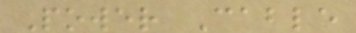Power Cable
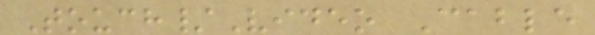Touch/Video Cable
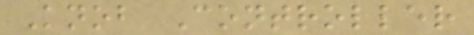Knob Controller
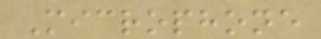Microphone
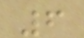6
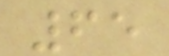65
